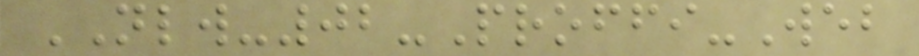NLW-02-Proffi-Web
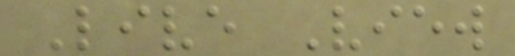Live View
